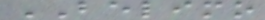BELIMO
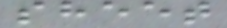sheet
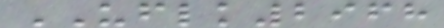UFLK2968
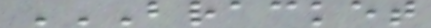BRACKET
